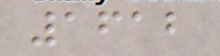1612
